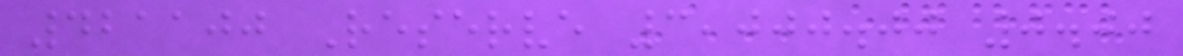421100 Reserve 3,000.00 0.00
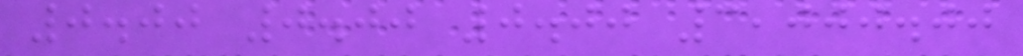0.00 0.00 0.00 3,000.00
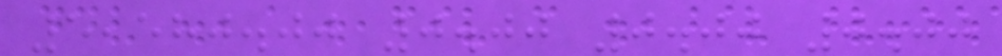5,580.00 0.00 0.00 0.00
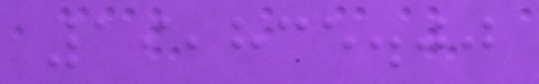19,835.00
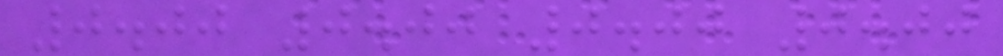0.00 0.00 0.00 0.00
